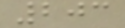203
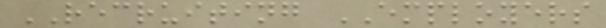RECRUITING EMPLOYERS
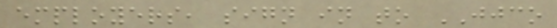employers, sign in to JJCO
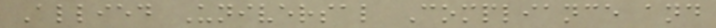Allied Universal Compliance and
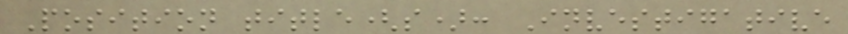Position title(s): Investigative
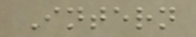Intern
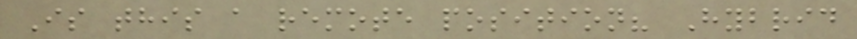Is this a remote position? Hybrid
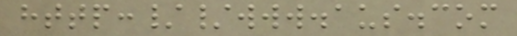http://www.aus.com
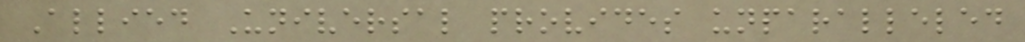Allied Universal provides unparalleled
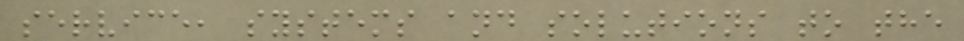service, systems and solutions to the
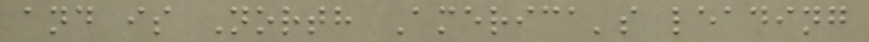and is North America's leading
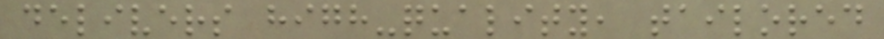delivers high-quality, tailored
